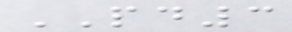PD3
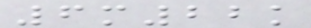6m22k
